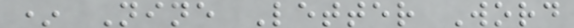* Nine Letter Word
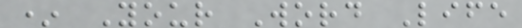* Your Word Life
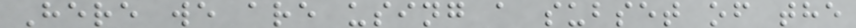Here we are using a subset of the
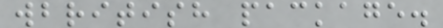wbritish package.
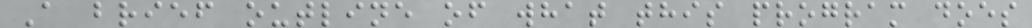A brief outline of what this program does
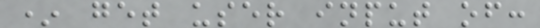* get user input of:
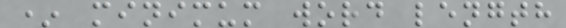* minimum word length
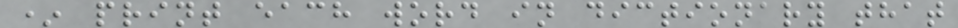* print each word in dictionary that
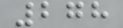278
